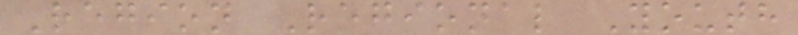Region Regional Youth
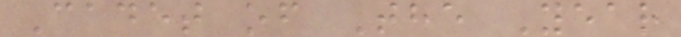Cadet of The Year
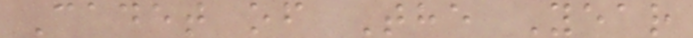Cadet of The Year
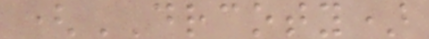(DRCOTY)
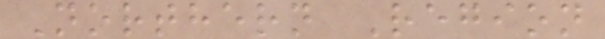Northern Region
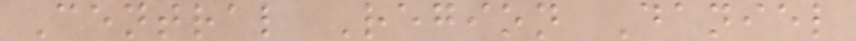Central Region Daniel
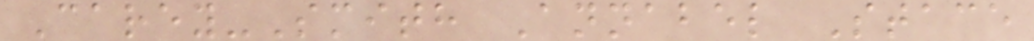Carey-Smith Annabel Stace
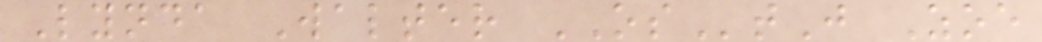Lynda Walter OStJ Zoe
